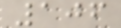106
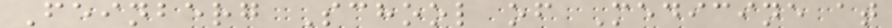Feinberg School of Medicine at
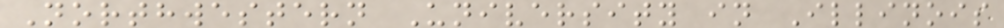Northwestern University in Illinois
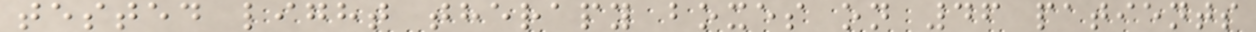tested light therapy boxes on 46 patients
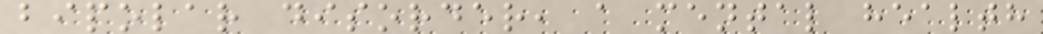bipolar disorder, a mental health
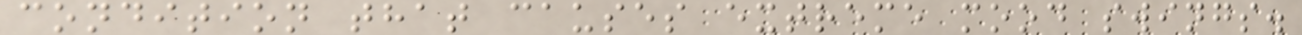condition that causes extreme mood swings.
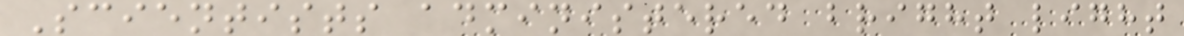Scientists administered bright light
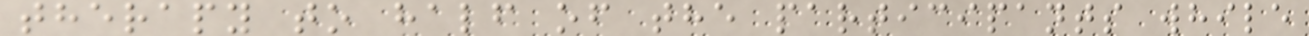therapy to half of the participants while
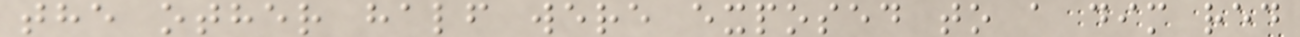the other half were exposed to a dim red
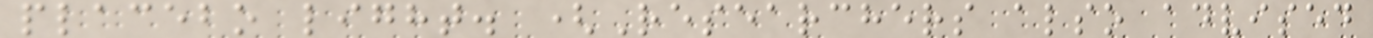placebo light. (Researchers also advised
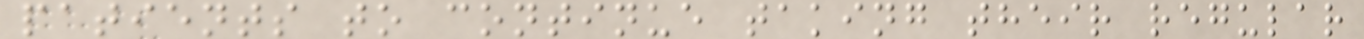patients to continue taking their regular
